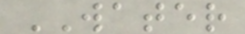WATER
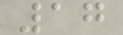17
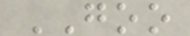GOO
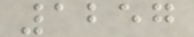1257
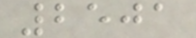2501
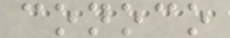conoco
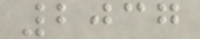2037
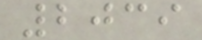2039
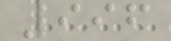996
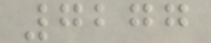7277
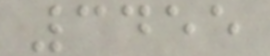3455
